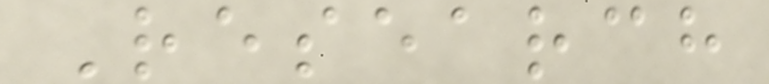Research
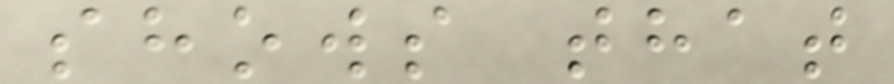shows that
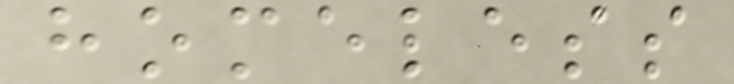homeless
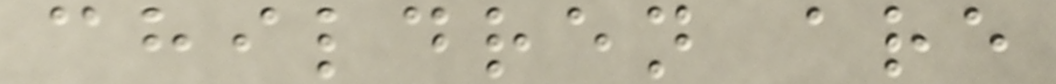children are
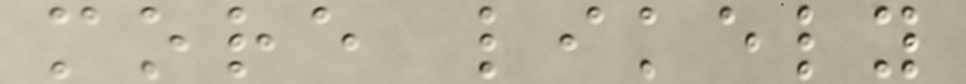more likely
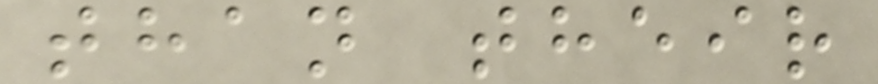than their
